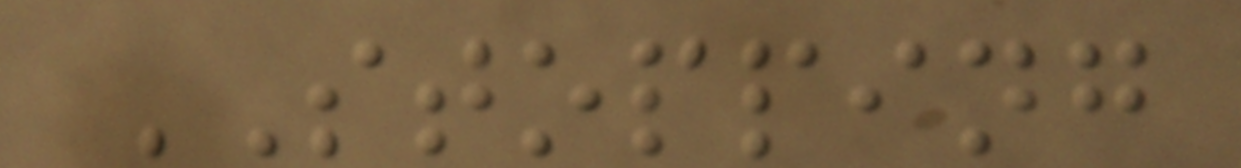STOPPING
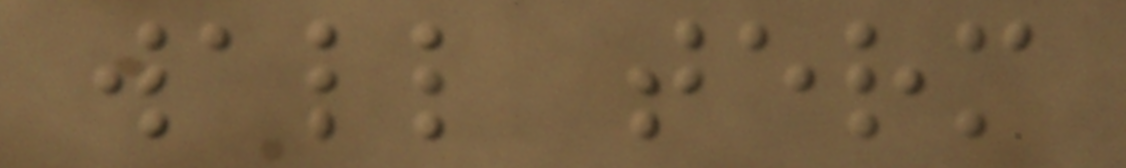wall term
